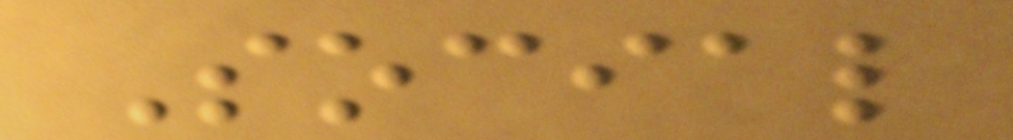Social
